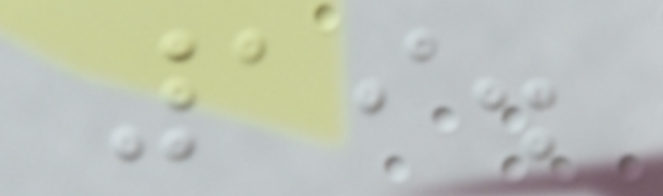19.
